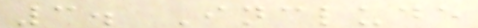3. Include
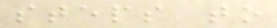steps to
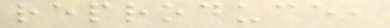reproduce,
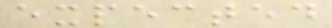expected
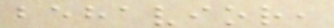behavior,
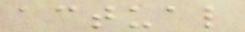actual
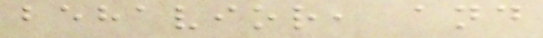behavior, and
